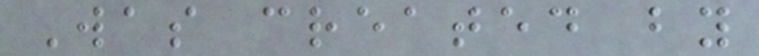Was created by
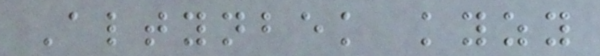Altynbek kyzy
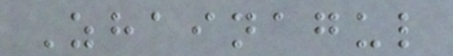Zhainagul
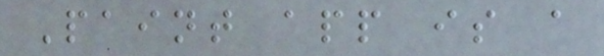Paint app is a
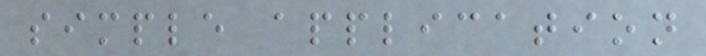simple application
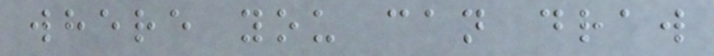where you can draw
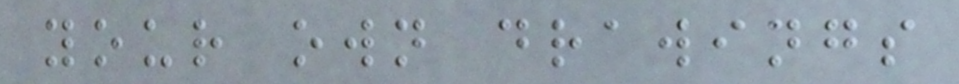your own drawings
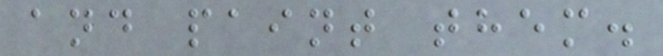and paint them.
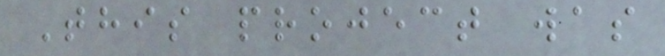This project was
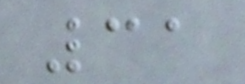31
